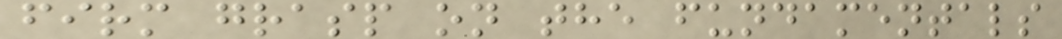firm grasp on the fundamentals
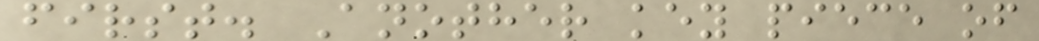first. Another key piece of
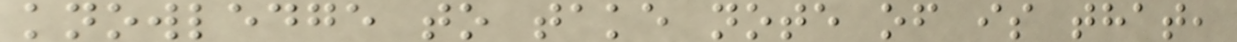knowledge to take note of is that,
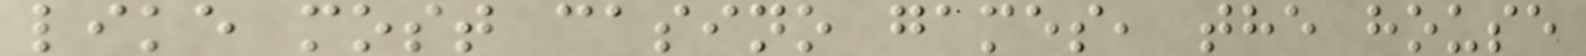like most casino games, the house
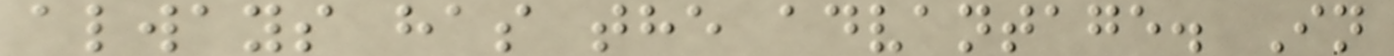always has the advantage. In
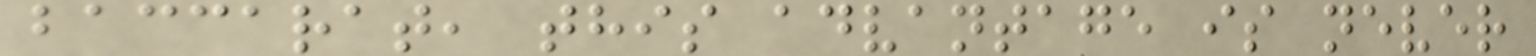baccarat, this advantage is never
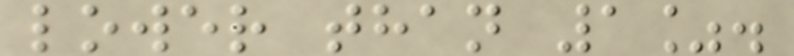lower than 1%.
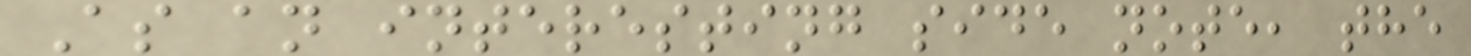As an interesting side note, the
